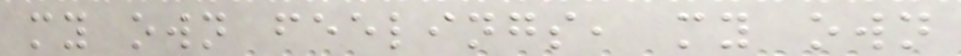my own feelings, my own
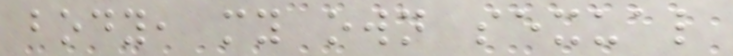body, my own sexual
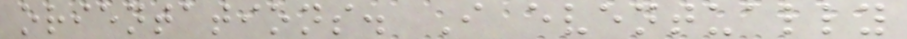orientations. I eventually
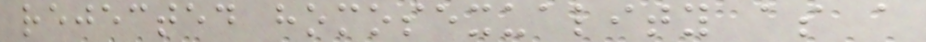rejected homosexuality as a
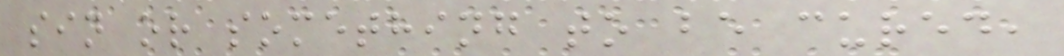sin or something to be cured,
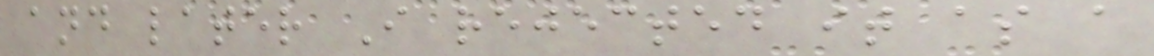and later I rejected it as a
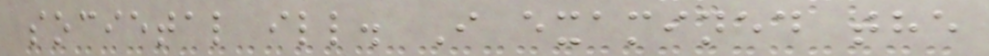societal ill. I examined the
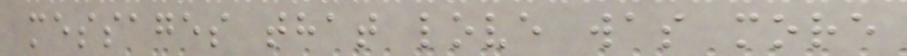messages that love was more
